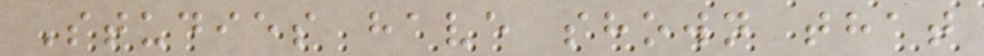Studies have shown that
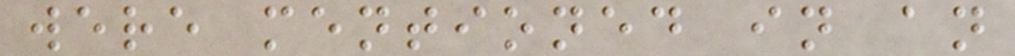were mentioned in an
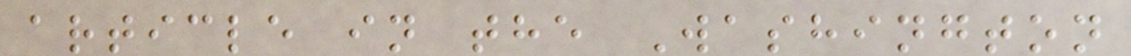article in the Washington
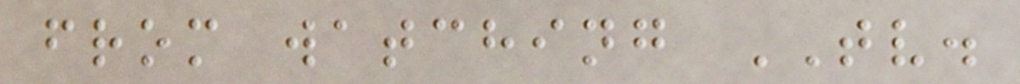from watching TV.
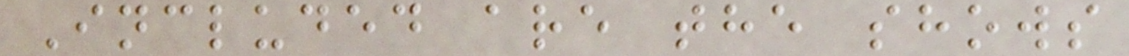Included are the shows
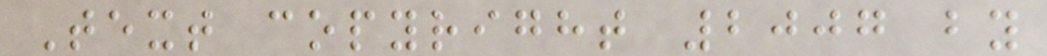Text copyright 2007 by
